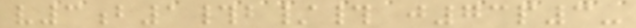v3b1#b/# j73p3-
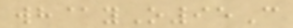wh@yO95C
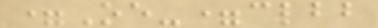=Oe-=clbb
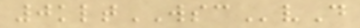0kltWSCvD
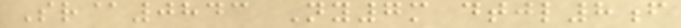Sr@0843 Ny7m dtjl8f
